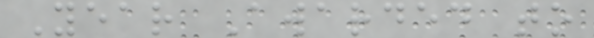Year Awarded to
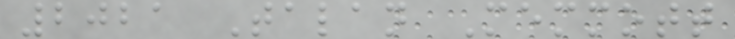2021 Talan Memmott
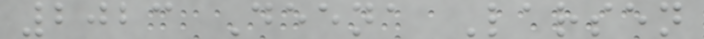2023 Deena Larsen
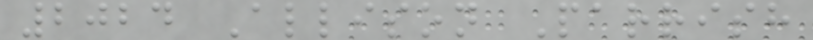2024 Allison Parrish
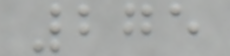275
